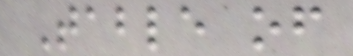Table of
